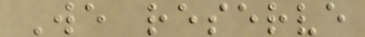We reserve
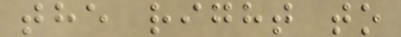the right to
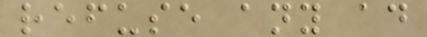refuse any ad
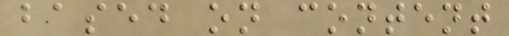based on content
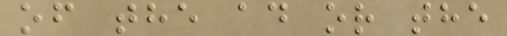of the ad or the
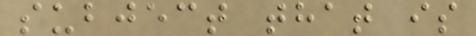subject that is
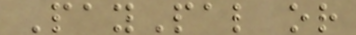PayPal or
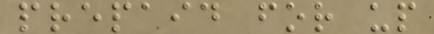prepaid for up
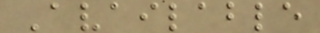Available
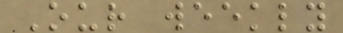Our weekly
